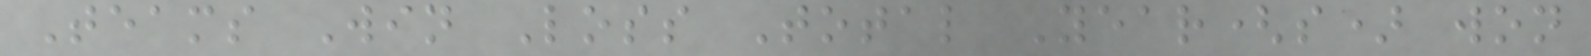Teams Win Loss Total Year(s) won
